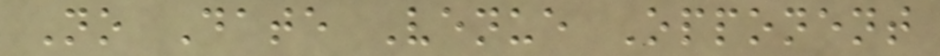No Date Venue Opponent
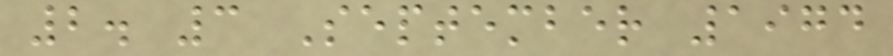2. 3 September 1974
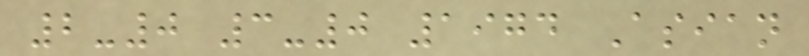2-0 3-0 1974 Asian
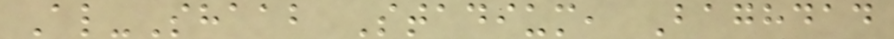Al-Shaab Stadium, Baghdad
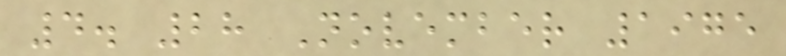4. 28 November 1975
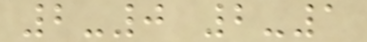2-0 2-1
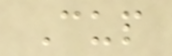Cup
